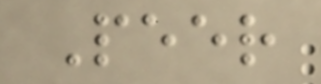Peer
